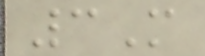3M
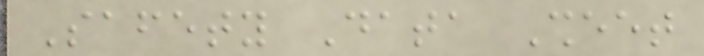Safety Data Sheet
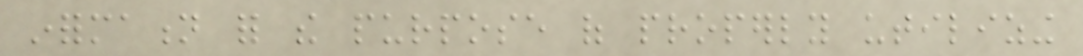information for the purpose of properly utilizing
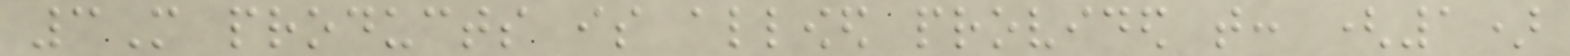3M products is allowed provided that: (1)
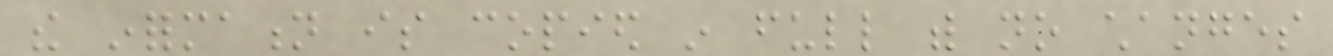the information is copied in full with no changes
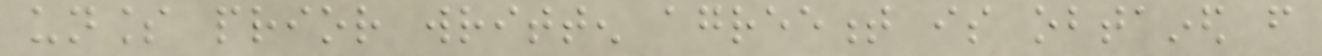unless prior written agreement is obtained from
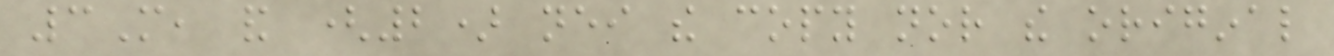3M, and (2) neither the copy nor the original
